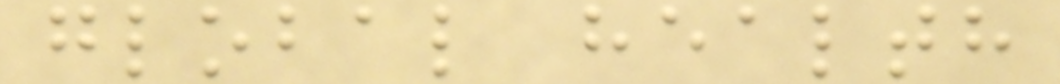global health
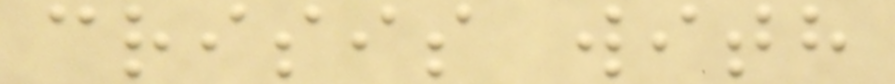crisis with
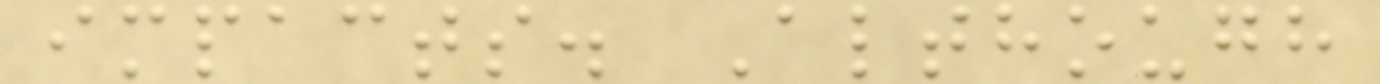impacts. Although
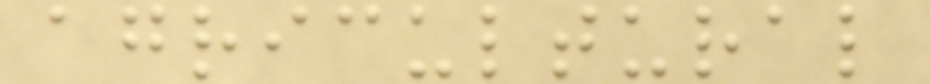agricultural
